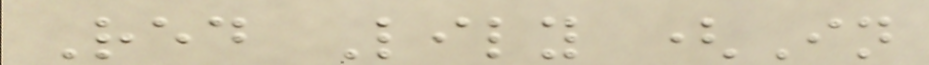Red Lily (In
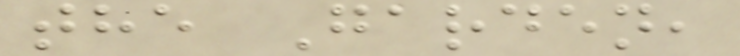the Garden,
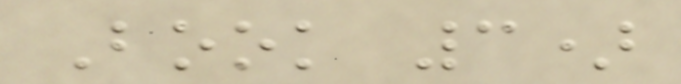Book 3)
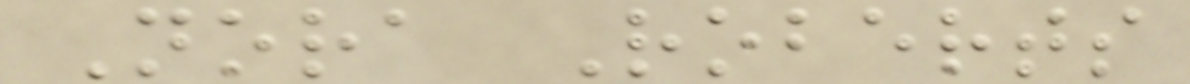Nora Roberts
